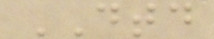DTD
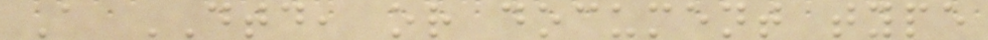A DTD, or document type
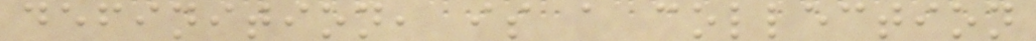definition, is a collection
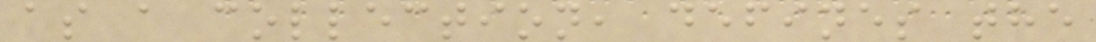as a collection, defines the
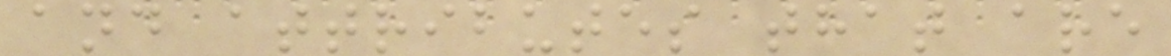and attributes that are
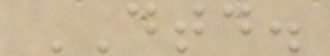DTD.
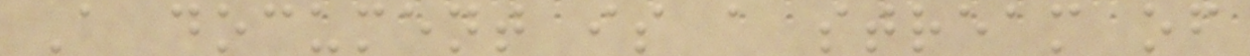A document is a stream of
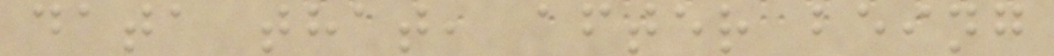data that, after being
